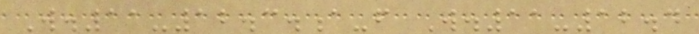W.11-12.3.a-f W.11-12.4
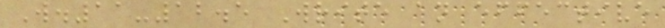W.11-12.5 Write an effective
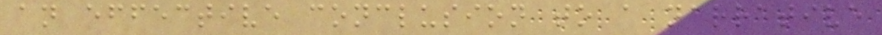an effective conclusion to a narrative
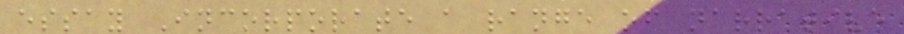essay Incorporate a range of narrative
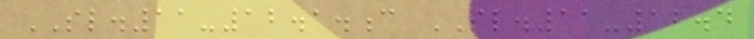SL.11-12.1.c SL.11-12.4
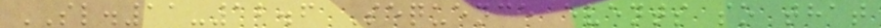SL.11-12.6 Sequence events so that
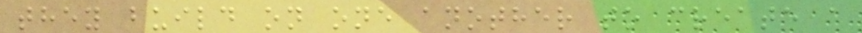they build on one another to create a
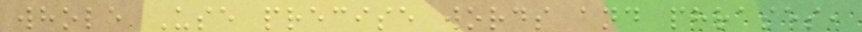whole Use precise words and phrases,
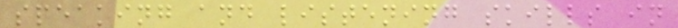speaking and listening skills in
